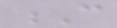C
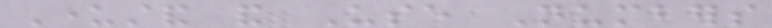Understand and Use Numbers
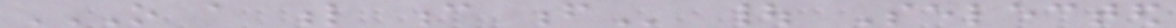O A L C F | Selected
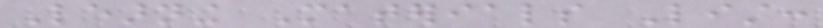Learning Materials List:
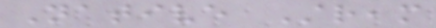Native Stream
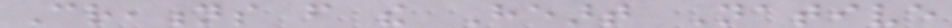Creations from the Heart Native
